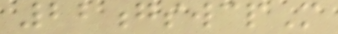22gswcpM
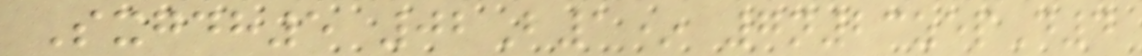Sxgdh5 02B1* 7n23zepD4
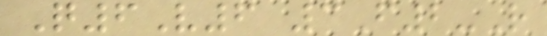Q6V6 3F2-R
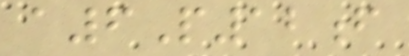a6P12f
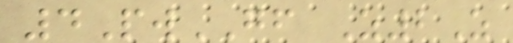4PwGF Z2Z
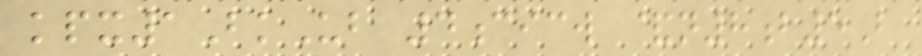kpx1BkUb 4cicw &n8b5B
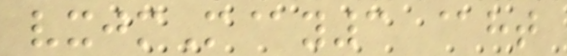vxjmM@y3 @ht
